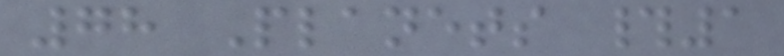78 Planets #1
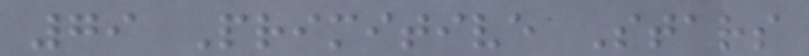79 Primitive Stars
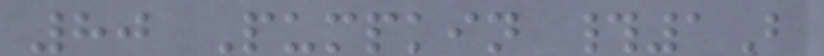80 Pumpkin #1B
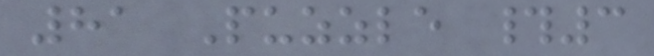81 Puzzle #3
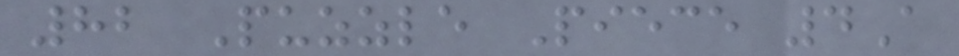82 Puzzle Piece 4A
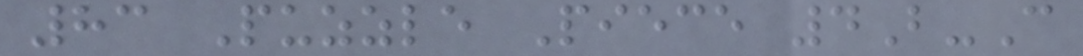83 Puzzle Piece 4B-C
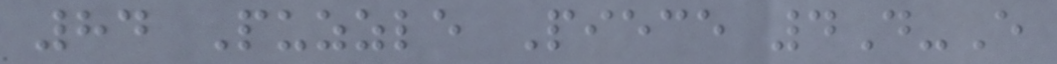84 Puzzle Piece 4D-E
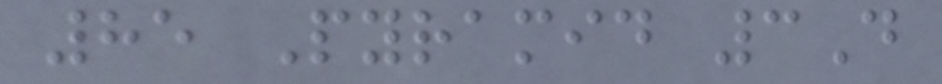85 Pyramid 3D
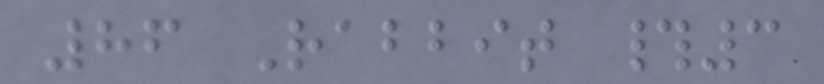86 Rabbit #3
